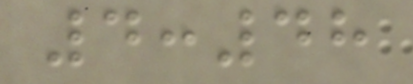4:48
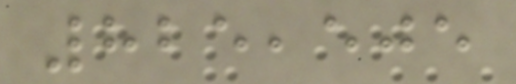825,505
